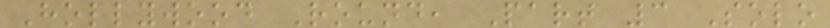Hollywood Round, Part 3 Solo
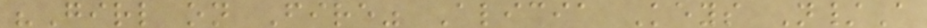"Girl on Fire" Alicia Keys N/A
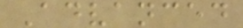Advanced
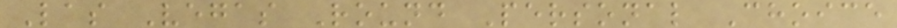Las Vegas Round Personal Choice
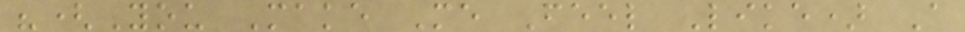"(You Make Me Feel Like) A
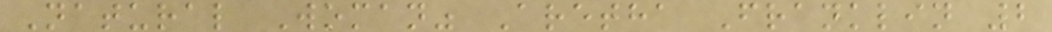Natural Woman" Aretha Franklin 2
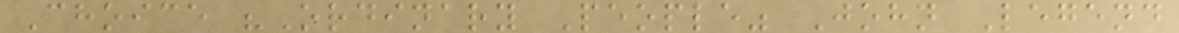Choice "Ordinary People" John Legend
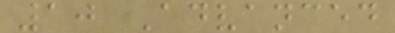10 Advanced
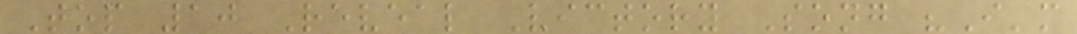Top 10 Reveal Victory Song "I'm
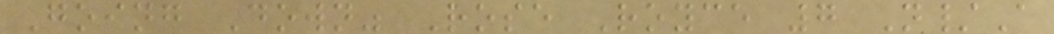Going Down" Rose Royce 7 N/A
